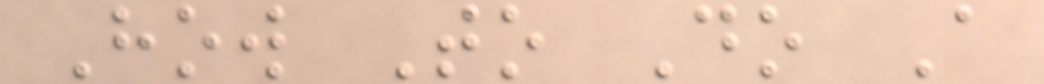How To Do A
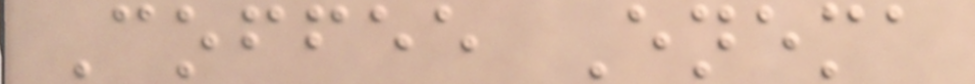Coffee Enema
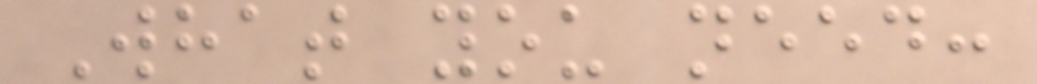What you need:
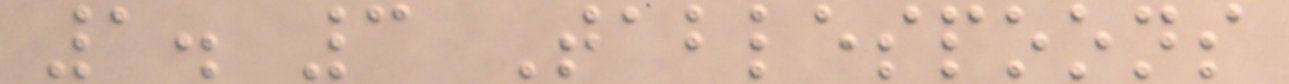1. 3 Tablespoons
